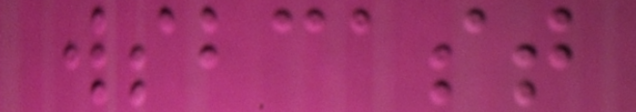wsbcast
